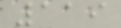119
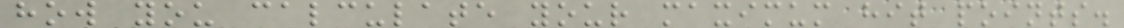how you calculate your maximum hit points.
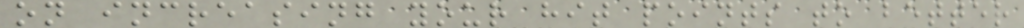on increasing your hit points to better
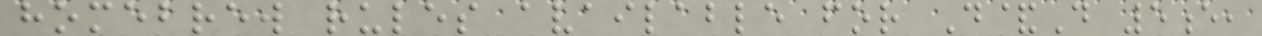homebrew rules available for D&D 5e,
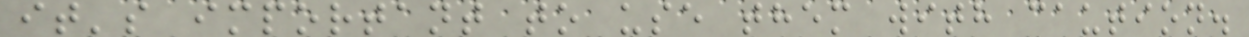it's important to use them with caution.
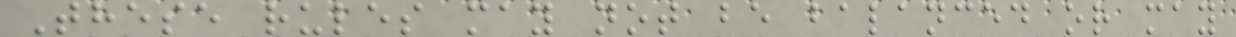These rules may not be balanced or may
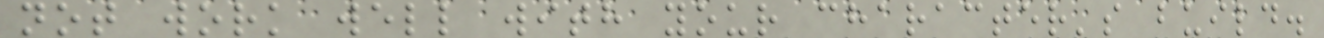not work well with your character's build.
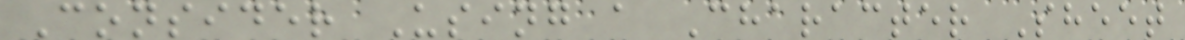Consider Using a Character Sheet
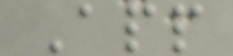App
